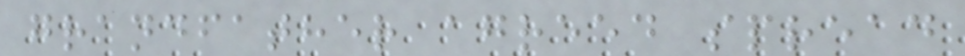grandfather agreed spread
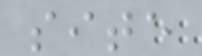site
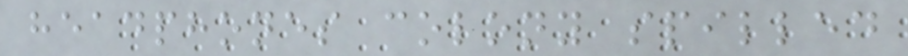headphones colony spilled
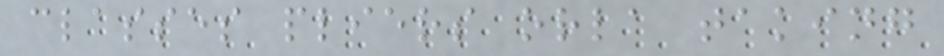classes pliers orla taking
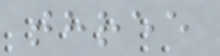three
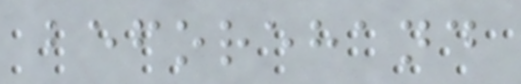beforehand
